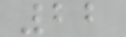22
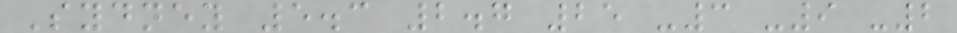Sydney 5.3 2.7 25 -3 -9 -2
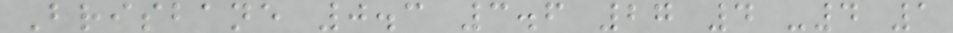Brisbane 0.3 3.6 27 4 -4 1
